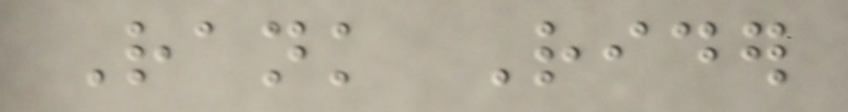Rank Rider
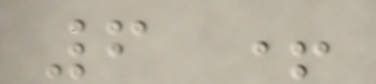6 +
